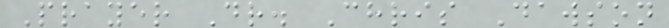Prayer Dr. Chris Dawson
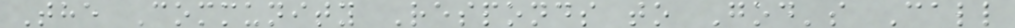The Community Responds to God's Call
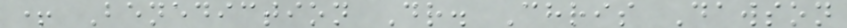+ Benediction Dr. Chris Dawson
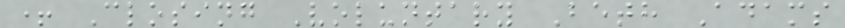+ Closing Voluntary Beth Adams
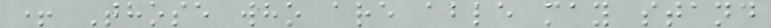+ Those who are able may stand
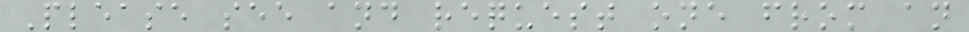Please see and request one from an
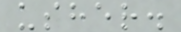usher.
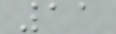11
